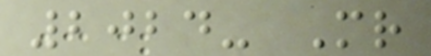2024- Mr
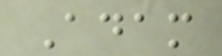Adam
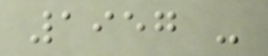1957 -
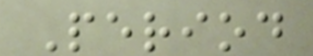Period
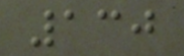130
